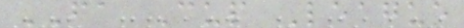FA Cup League
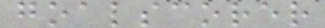goalscorer
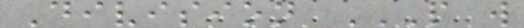Division P W
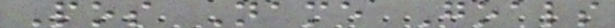Pos Name Goals
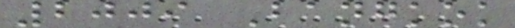2009 Bangkok
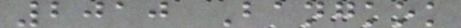2010 Bangkok
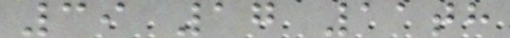39 17 11th
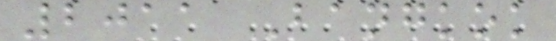2011 Bangkok
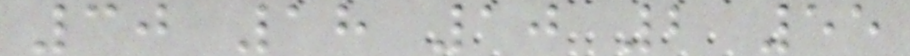30 18 10 2 55
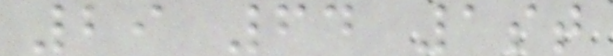29 64 1st
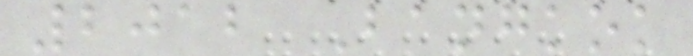2012 Bangkok
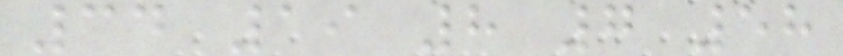34 19 8 7 58
